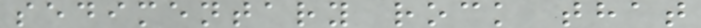sedimentary rock that
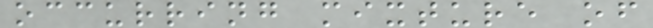occurring mixture of
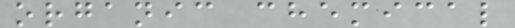organic chemical
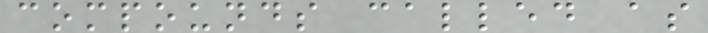compounds called as
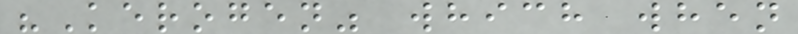"Kerogen" which when
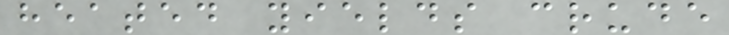heated yields crude
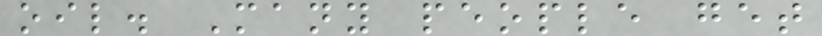oil. Many people get
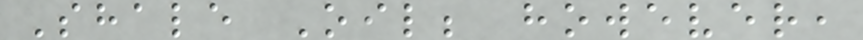Shale Oil; however,
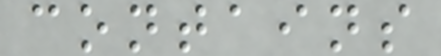contains
